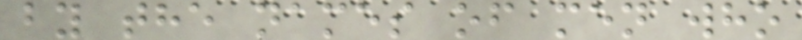by the names of men who
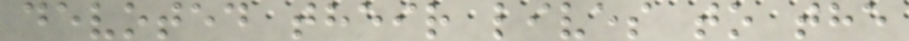devoted their lives to the
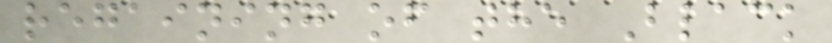regaining of the Black
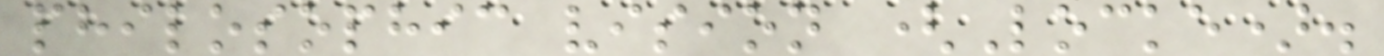philosophic vision (Locke).
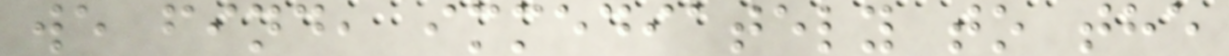we find, immediately to the
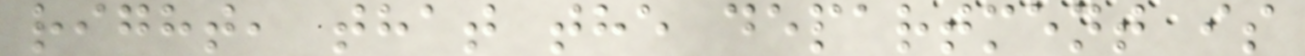right, that the department is
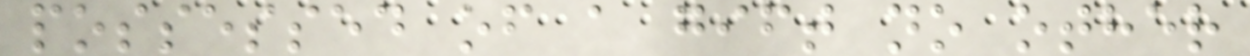possessed of a gift no other
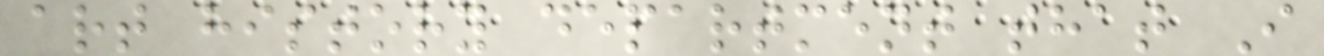art history department that I
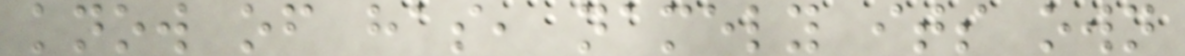know of has, namely its own
